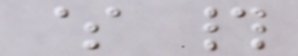$ #
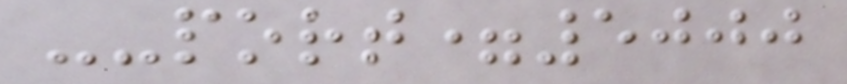--port=5000
